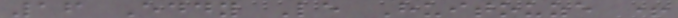16 Eddy Le Huitouze +
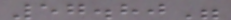57.80"
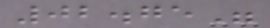02.75"
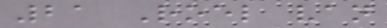21 Roel van
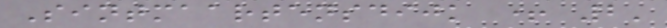Sintmaartensdijk + 2'
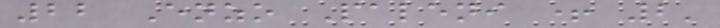22 Enzo Paleni + 2'
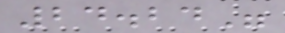24.24"
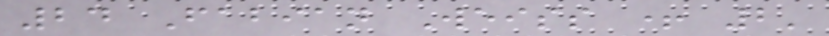24 Fabian Weiss + 2'
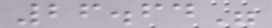26.64"
